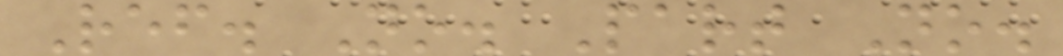Ref. No. Part No.
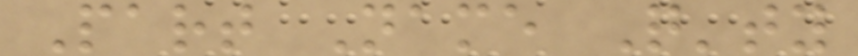Part Name Q'ty
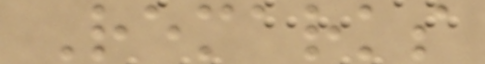Remarks
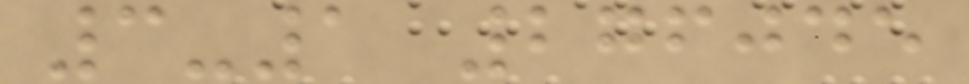3-1 276045
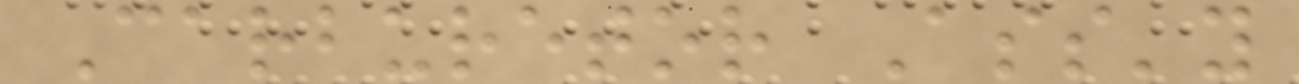Carburetor Ass'y
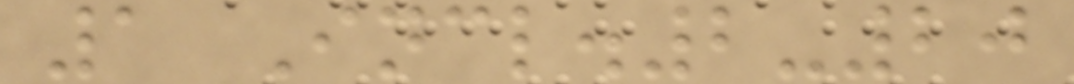1 Incl.2-20
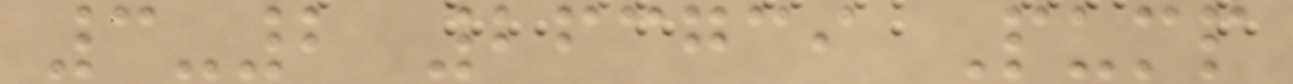3-2 263739 Pump
